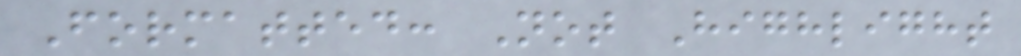Formatted: Not Highlight
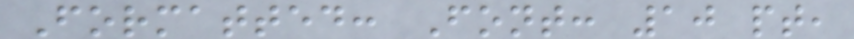Formatted: Font: 10 pt,
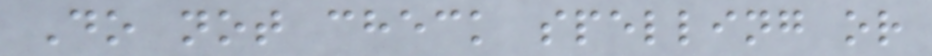Do not check spelling or
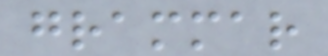grammar
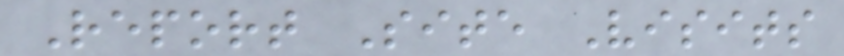Report Site Visits
